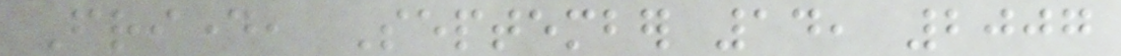Friday, September 14, 2007
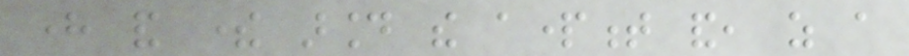here and there around the apartment and, as a
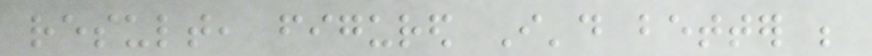result, figured I'd better be
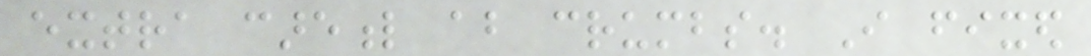extra careful about crumbs. I fixed
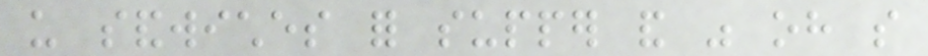us sandwiches for supper and was oh so
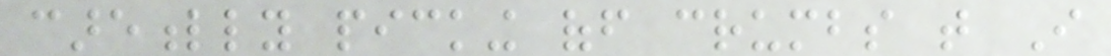carefully picking off crumbs that I
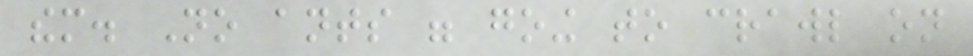them. No ants were going to crawl on
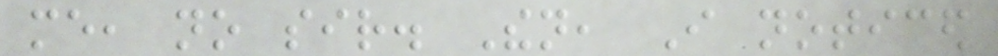me, no sir. Then, I noticed
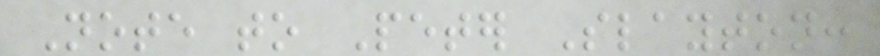Note to Peter Slayton:
